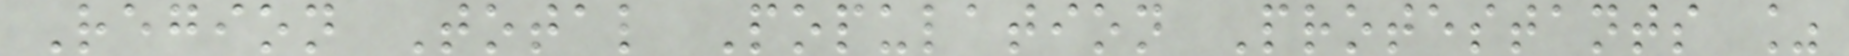Region Total Population Protestants %
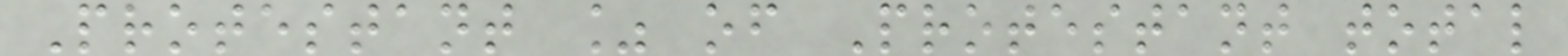Protestant % of Protestant total
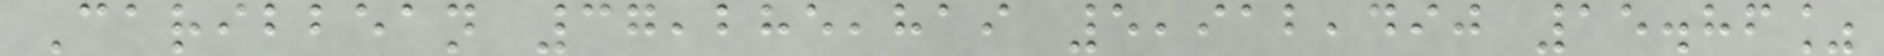Caribbean 37,285,819 5,912,490 15.86%
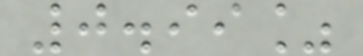0.99%
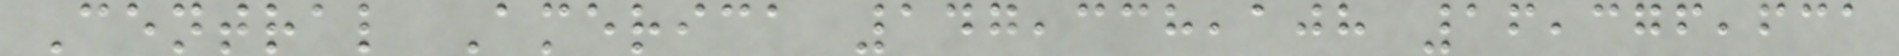Central America 147,338,108 16,376,631
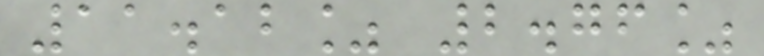11.12% 2.76%
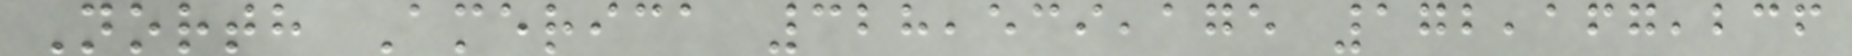North America 328,539,175 172,167,236
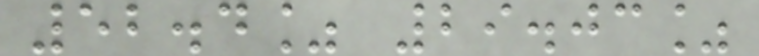52.4% 29.03%
